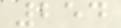254
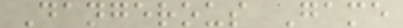Dangerous Game
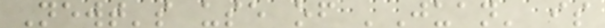Newt's use of 'Juan' is
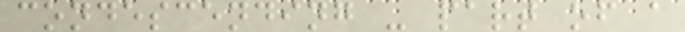condescending - part of a
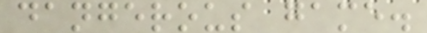dangerous game.
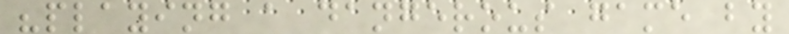"playing a dangerous game by
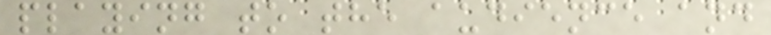playing to the audience and
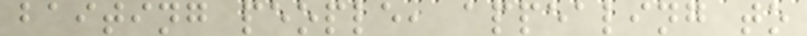baiting people, appealing to
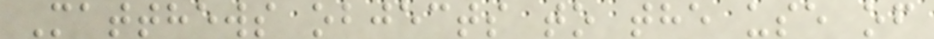Matthews objects to the use of
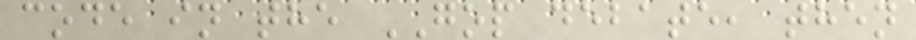code in the GOP debate, then
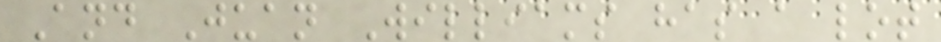And Juan Williams has a lot
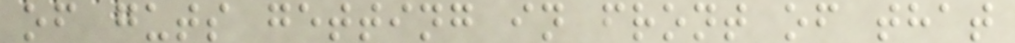of guts getting in front of that
